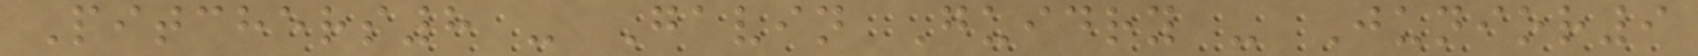Pitchers8 - Gavin Guidry - Junior9
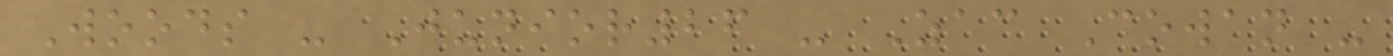Woods - Junior26 - Zac Cowan -
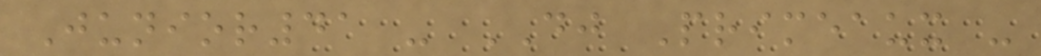Junior41 - DJ Primeaux -
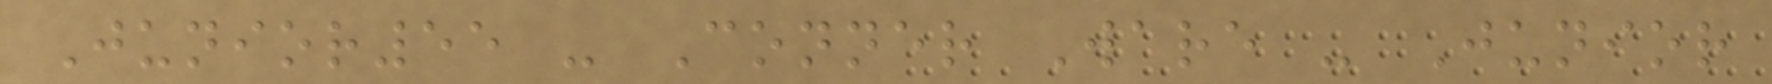Junior55 - Conner Ware - Junior
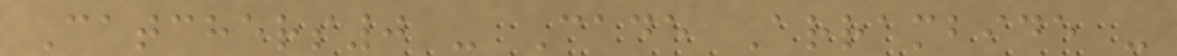Catchers0 - Cade Arrambide -
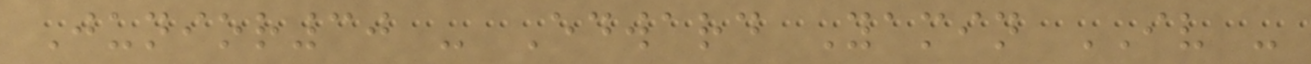Junior30 - Edward Yamin IV -
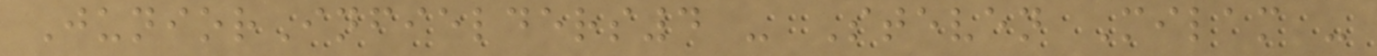JuniorInfielders4 - Steven Milam -
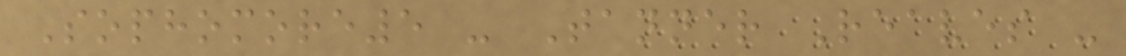Sophomore5 - Tanner Reaves -
